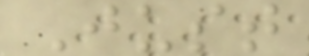Just
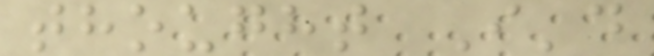thought I'd
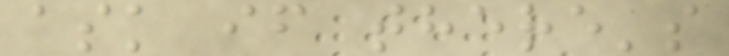ask if there's
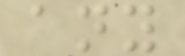any
